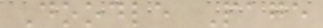Doodle Page
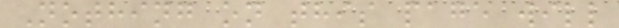Nothing on this page will
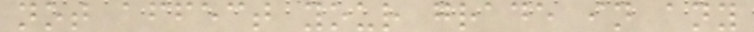not affect your grade in any
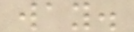way.
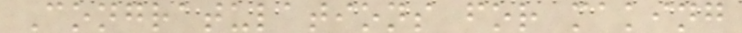Congratulations for making
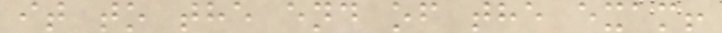it to the end of the exam!
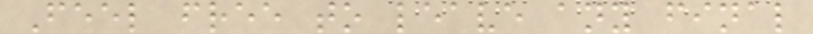Feel free to leave any final
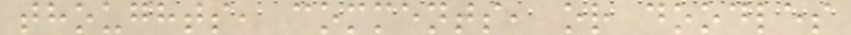thoughts, comments, or doodles
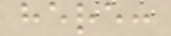here:
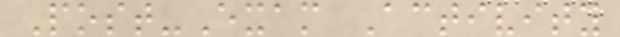Post-Exam Activity
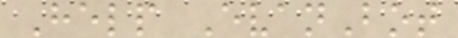Help EvanBot
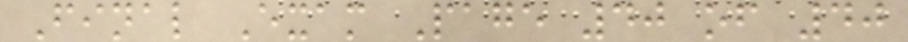Final Exam Page 40 of 40
